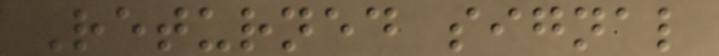Returned signal
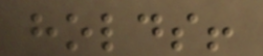holds!
